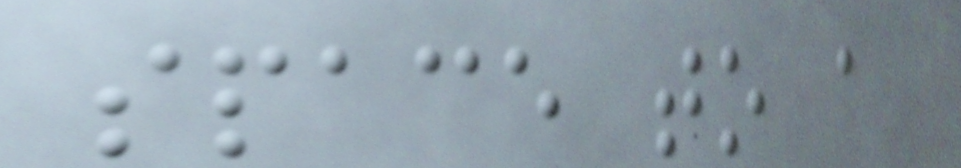space to a
